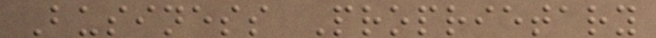Business Proprietary
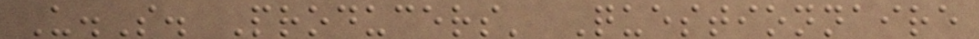U.S. Producers' Questionnaire
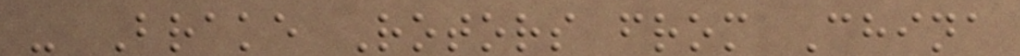- Brake Rotors from China
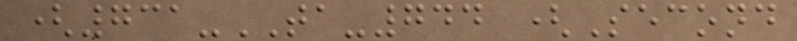(731-TA-744 (Second
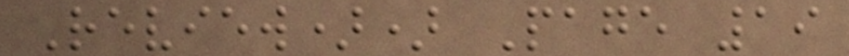Review)) Page 19
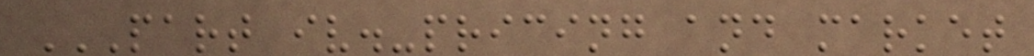PART IV.-PRICING AND MARKET
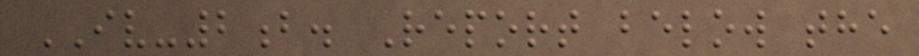IV-2b. Report below the
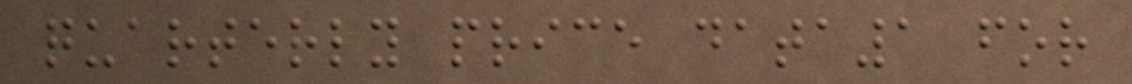quarterly price data1 for
